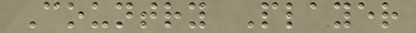Country Player
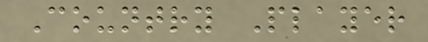Country Player
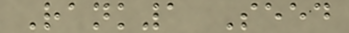Rank1 Seed
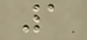1
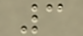3
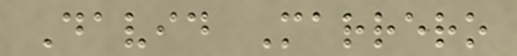David Marrero
